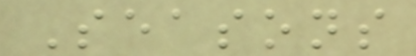Seasons
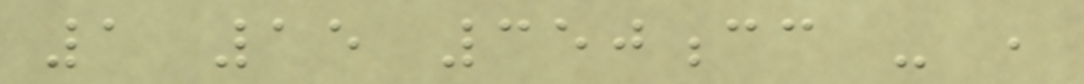1 15 350cc - ,
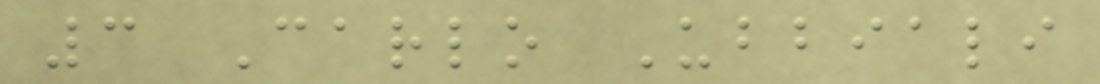3 Carlo Ubbiali
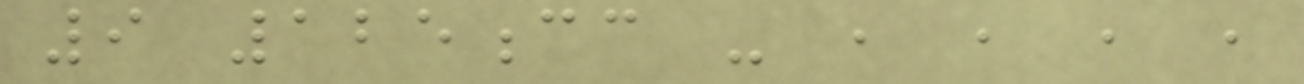9 125cc - , , , ,
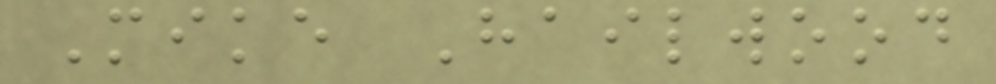Mike Hailwood
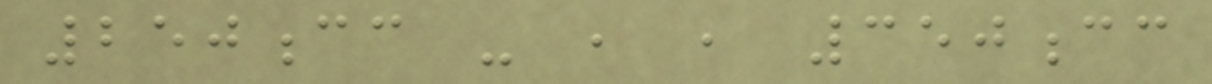250cc - , , 350cc
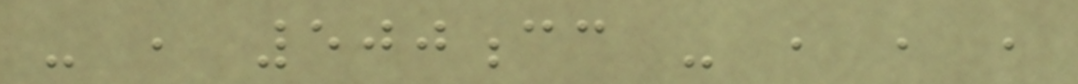- , 500cc - , , ,
